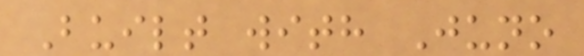Built with Juno
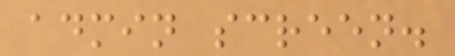admin screen.
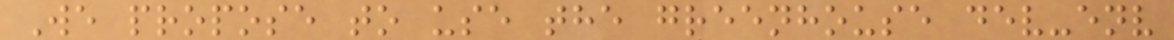We propose to use the greenhouse dev-env
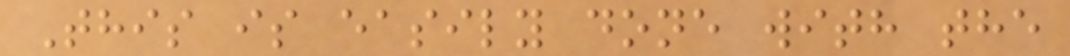This is easily done with the
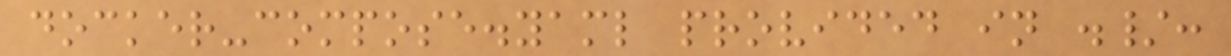docker-compose.yaml provided in ./:
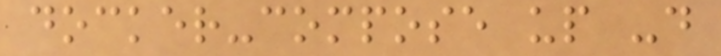docker-compose up -d
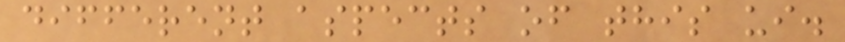different aspects of this ui.
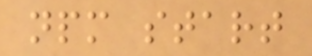npm start
